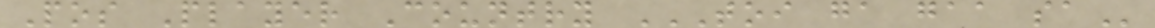Pos Player Country TOI GA GAA SA
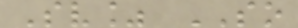Sv% SO
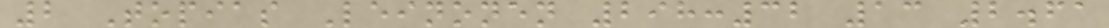2 Topias Leinonen 298:32 13 2.61
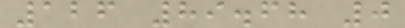126 89.68 0
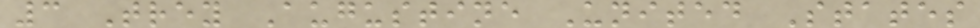3 Trey Augustine United States
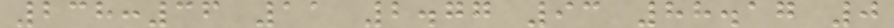238:36 11 2.77 93 88.17 0
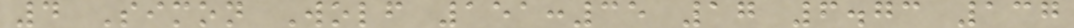4 Simon Wolf 151:35 17 6.73 137
